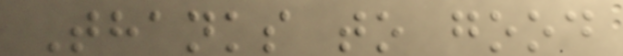Thanks to good
